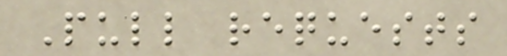Pull requests
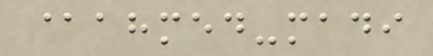@ahmed-madi
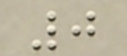0
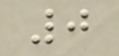0
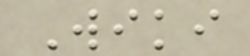Wiki
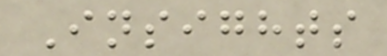Insights
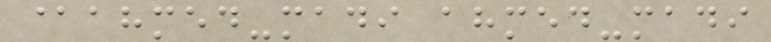@ahmed-madi ahmed-madi
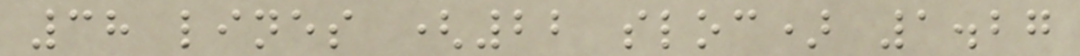38 lines (22 sloc) 1.27
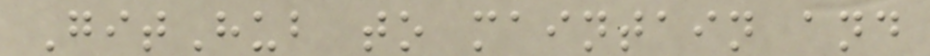GitHub to maintain and
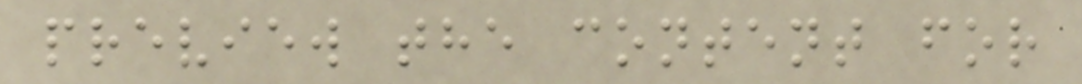preview the content for
